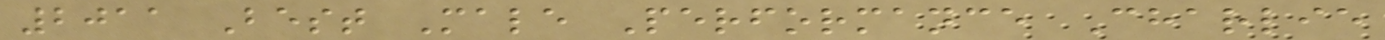2011 Best Male Performance Charlie
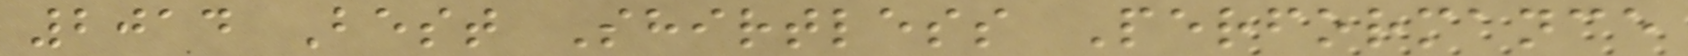2014 Best Shirtless Performance
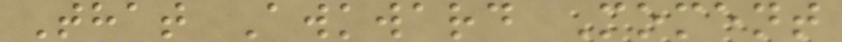That Awkward Moment
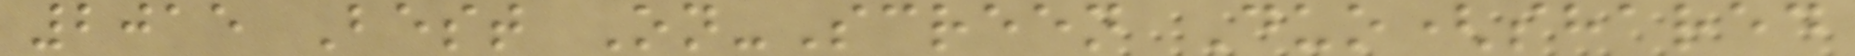2015 Best On-Screen Duo(shared
